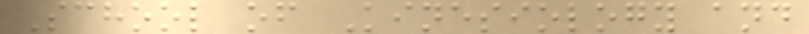School of Kinesiology and
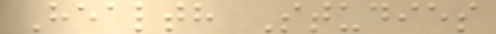Health Studies
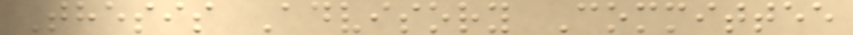Thesis Advisory Committee
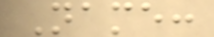Name:
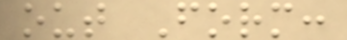out Form:
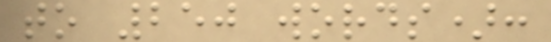to 250 words):
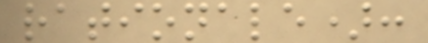rationale):
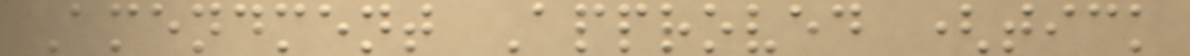Amendment Approved (tick
